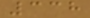338
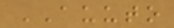AUUTO
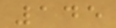145
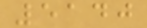5140
